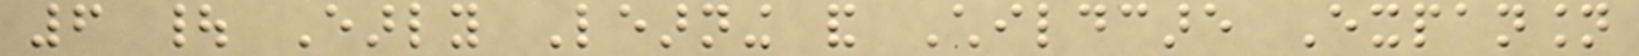6 | Early Learning and Childcare Expansion
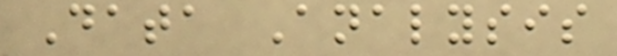Data Analysis
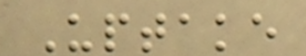Uptake
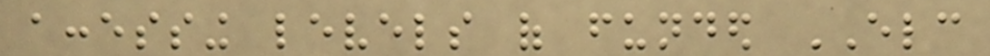accessing levels of funded ELC
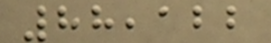88,122
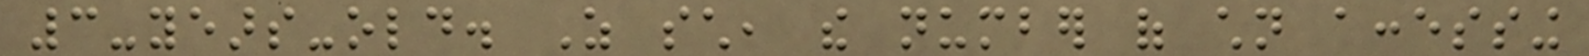3-years-old. As such, the number of children accessing
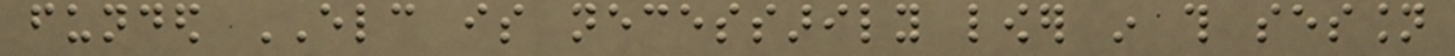funded ELC is necessarily lower in this session
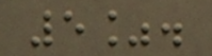5%.
